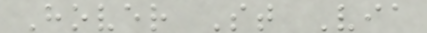Hover St Via
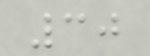30
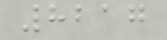8217
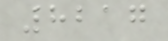8217
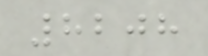8208
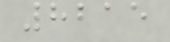8215
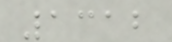1312
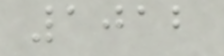1012
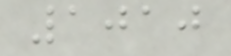1010
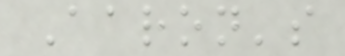Aaron's
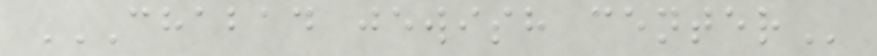CHABAD JEWISH CENTER
